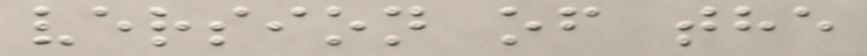version of the
